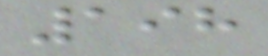198
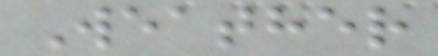Weather
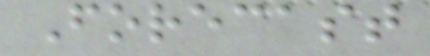Forecast
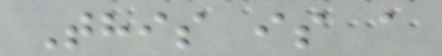This is a
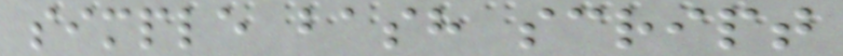simple bash script
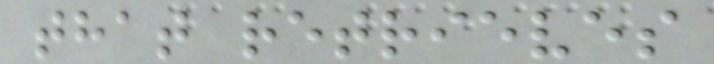that retrieves
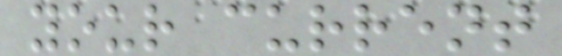your current
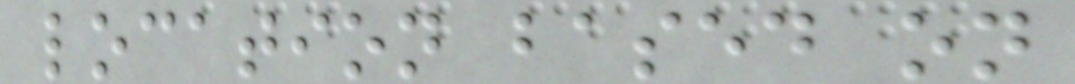location based on
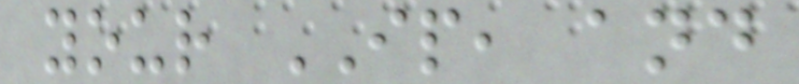your IP, and
